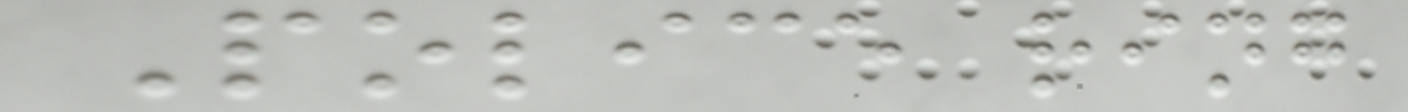Police ring
